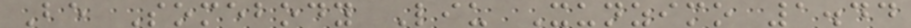Be Somebody Liu Xunzimo 1.44
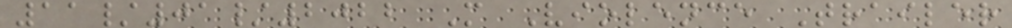11/01/2022 M Violence Trailer
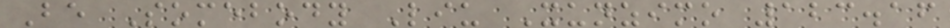Be Somebody Liu Xunzimo 123.16
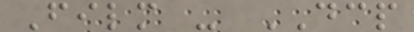Film - DCP
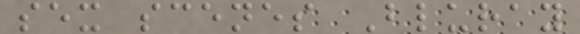sex scenes Bluray
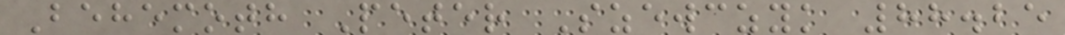Behemoth Peter Szewczyk 88.25
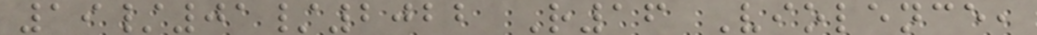19/01/2022 R16 Violence,
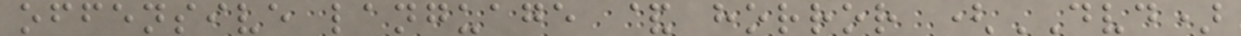offensive language & horror (DVD)
